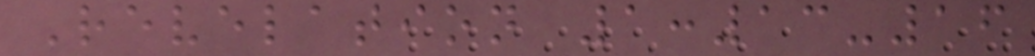Revelation 1:13-16
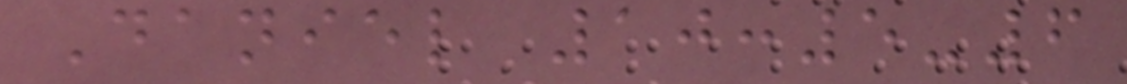Daniel 10:5-6
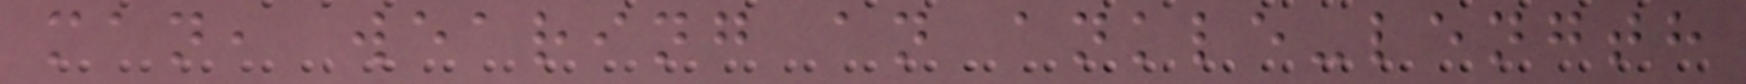man, wearing an ankle-length
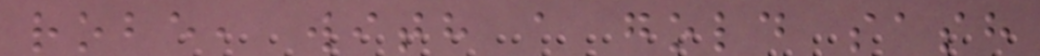robe, with a gold sash
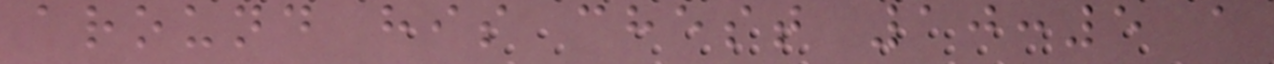around his chest 10:5 a
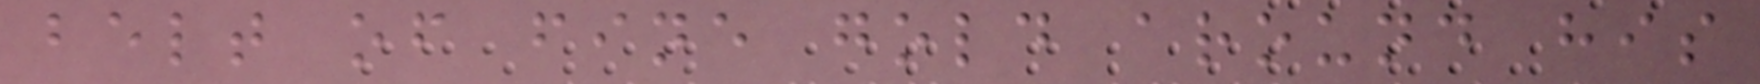belt of fine gold around his
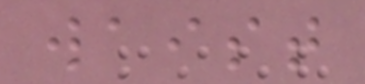waist
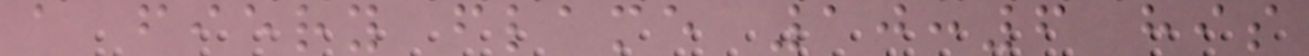a fiery flame 10:6 his
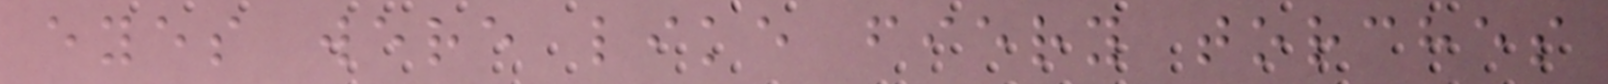eyes were like fiery torches
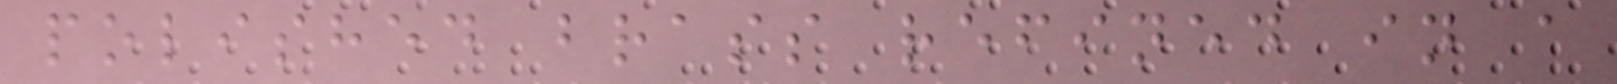polished brass refined in a
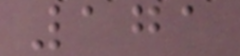171
